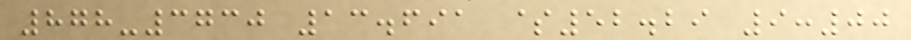878-3730 13.691 $52.29 9:00
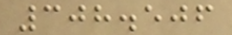308.506
